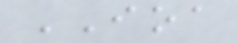IOA
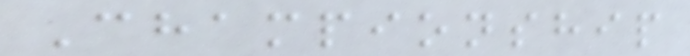Championship
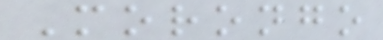Morongo
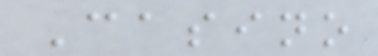Casino
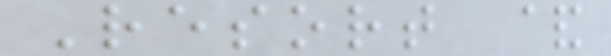Resort &
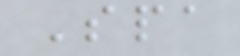Spa
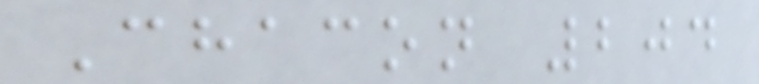Chacon 204
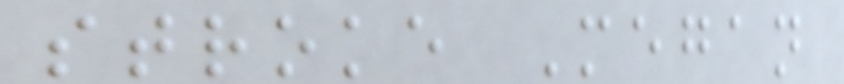stroke Megan
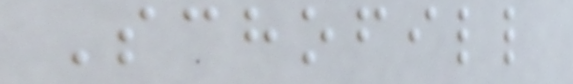Schofill
